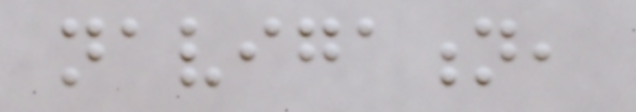navigation,
